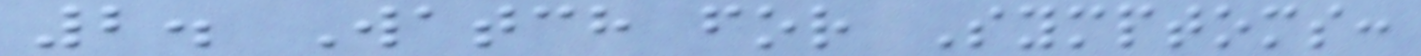2. Watch for Symptoms:
